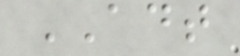ADT
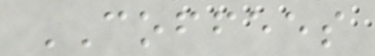COFFEES
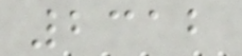2312
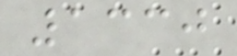1330
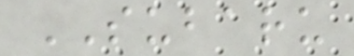SUBARU
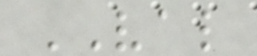VAL
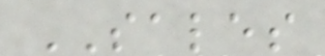SALES
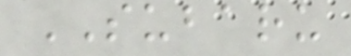SUBARU
